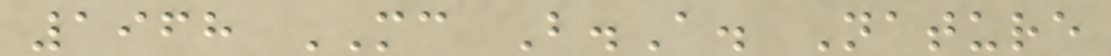1968 MC B.A. Nature
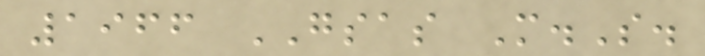1966 GSAS M.S.
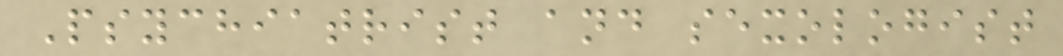Psychiatrist and sexologist
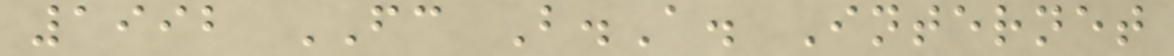1992 FC B.A. Internet
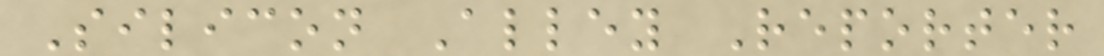Silicon Alley Reporter
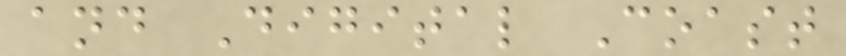and Digital Coast
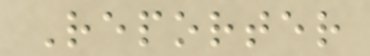Reporter
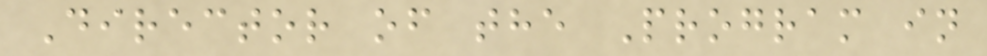Director of the Program in
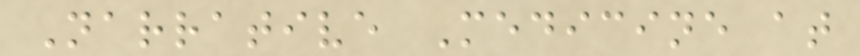Narrative Medicine at
